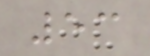53
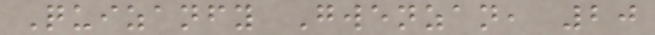Quizanfy Gwenzan, 20
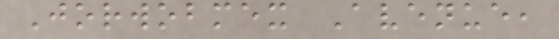Jorwobmex Avenue,
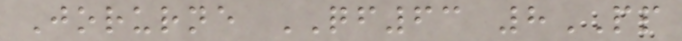Jorurne QF63 8PP
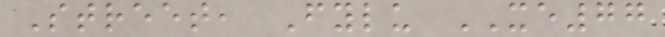Street, Fylu XE77
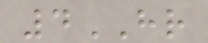4HR
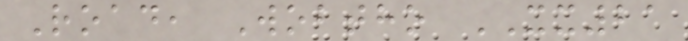Road, Wobtho XX21
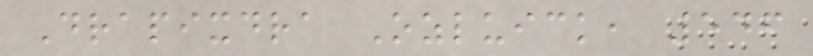Drapixdra Ozluick, 546
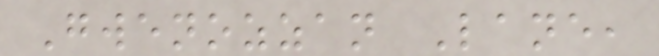Gwenozzan Lane,
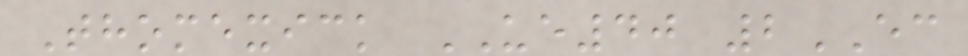Thomexick UE40 2EC
